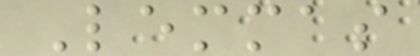Lemmas
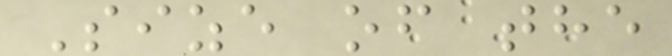Size of the
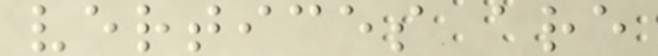vertices are
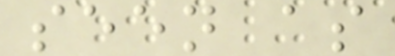seen as
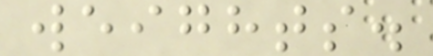weights.
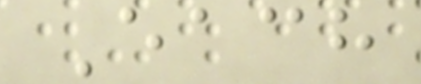Each
